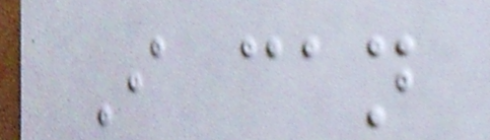I can
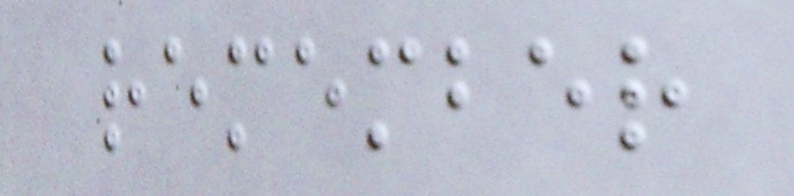remember
